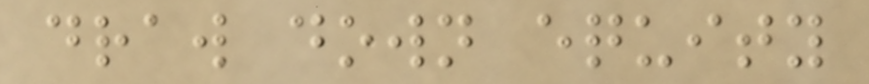draw down equity
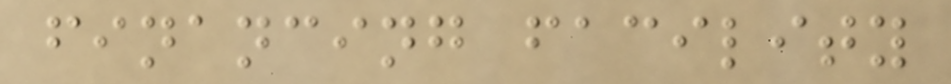financing facility
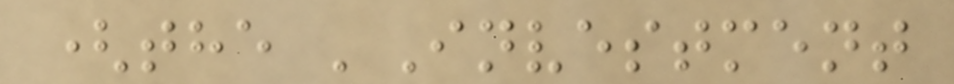(the 'Investment
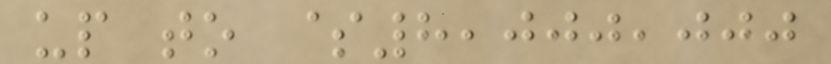up to $8,000,000
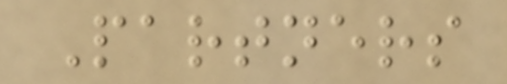Partners
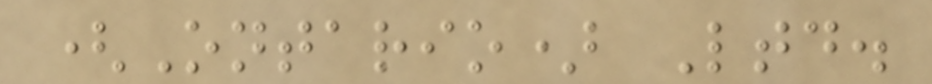(Ontario) Ltd.
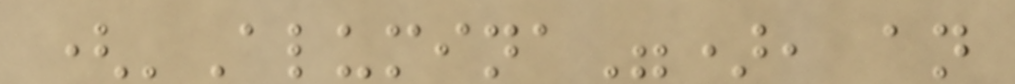('Alumina"), an
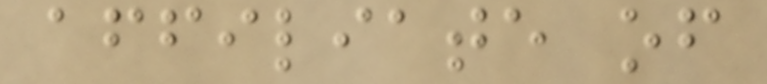affiliate of
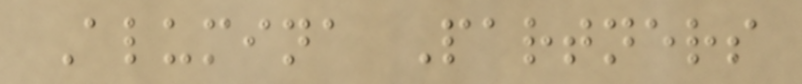Alumina Partners
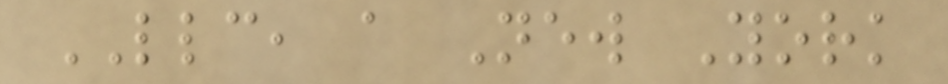LLC, a New York
